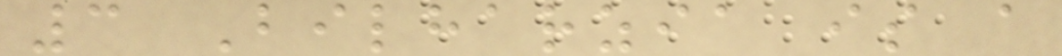3 Bilharzia is a
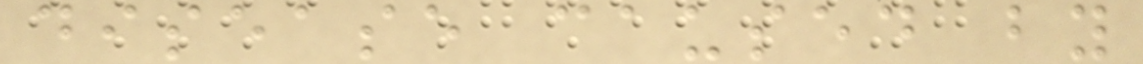disease caused by
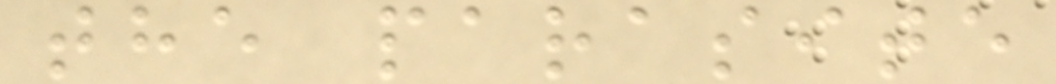the parasite
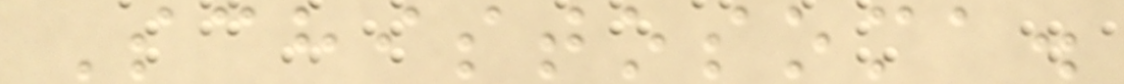Schistosoma.
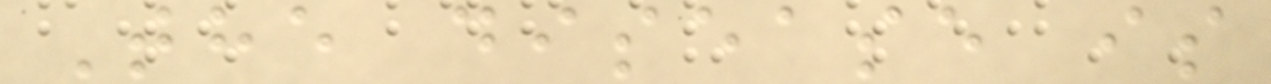The disease is
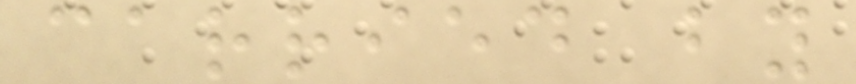carried by
